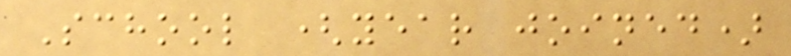School (year joined)
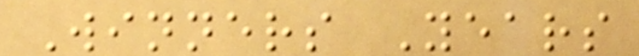Winners Years
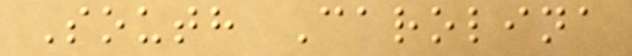South Carolina
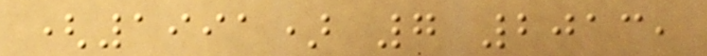(1991) 7 2013,
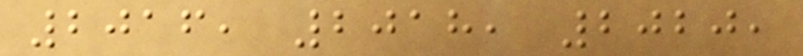2016, 2018, 2020,
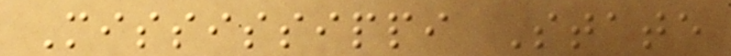Mississippi State
